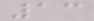13
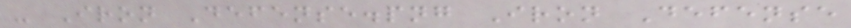- Iron Defense.png Iron Defense
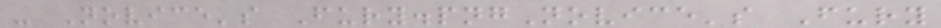- Novice's Fury.pngNovice's Fury
